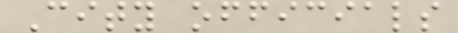City officials
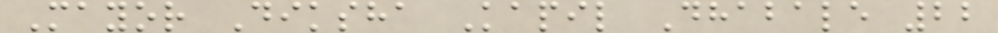Mayor Diksha Kapil Dhabale 22
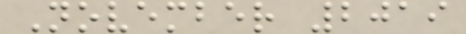November 2019
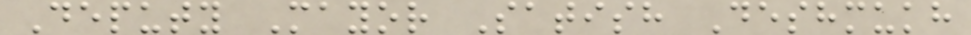Deputy Mayor Satish Deshmukh
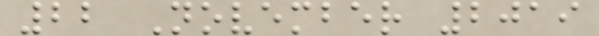22 November 2019
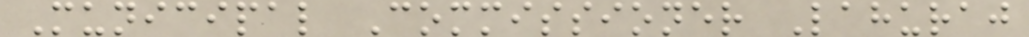Municipal Commissioner Lahuraj
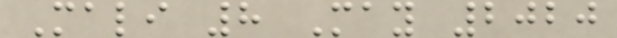Mali 8 May 2020
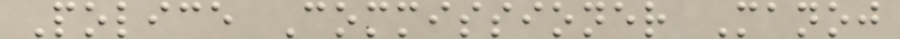Police Commissioner Manoj
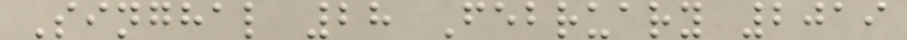Singhal 28 February 2019
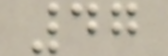47
